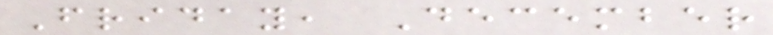Friday, December
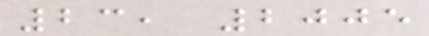23, 2005
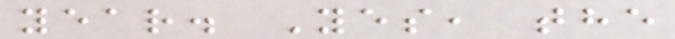year. Yes, the
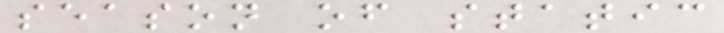season of static
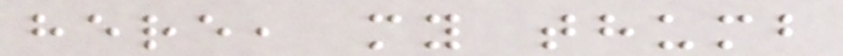here, my thumb
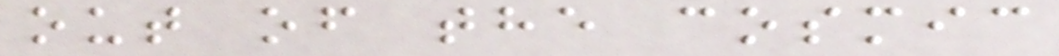out of the cosmic
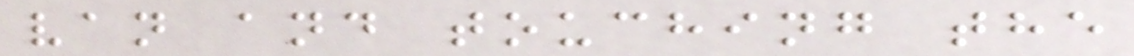van and touching the
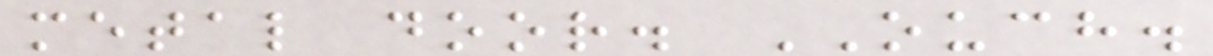metal door. OUCH.
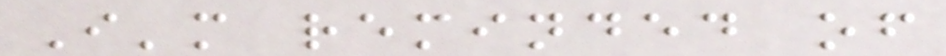I'm reminded of
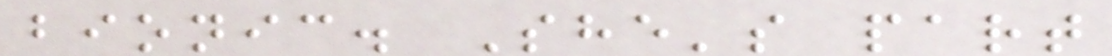bionic. She's part
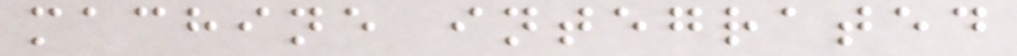machine integrated
